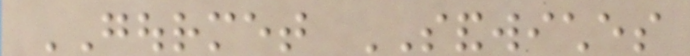GOURMET SANDWICHES
